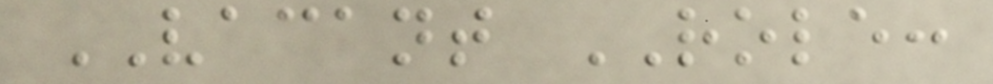VACANT ROLE:
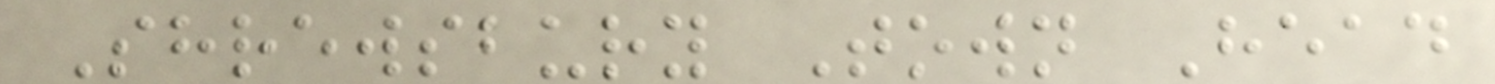Shrewsbury Town Head
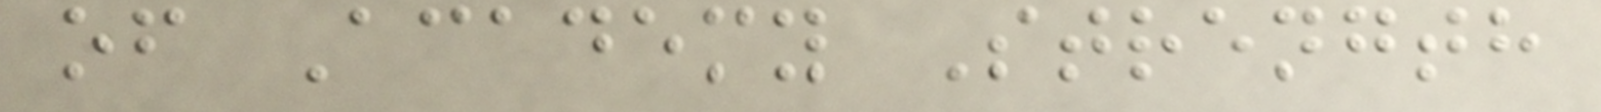of Academy Strength
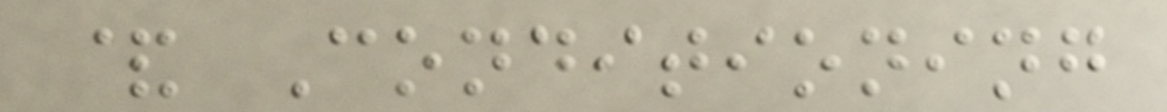& Conditioning
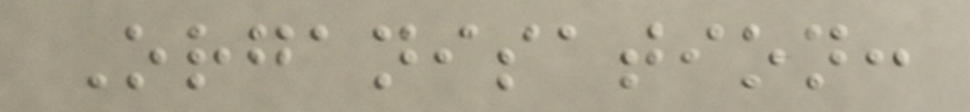Organisation:
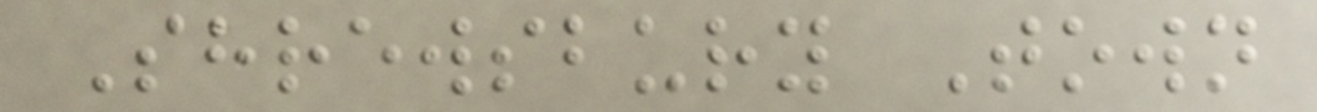Shrewsbury Town
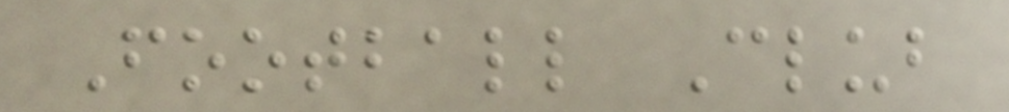Football Club
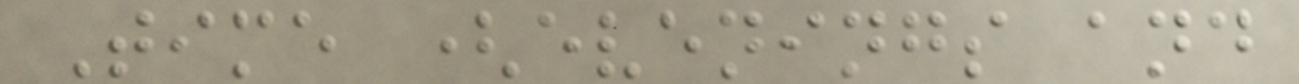Time (evenings and
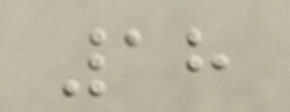18
